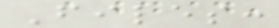Files:
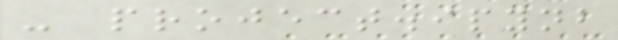- project.ipynb
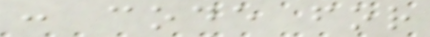: code for
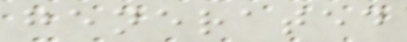generated
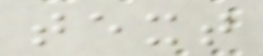text
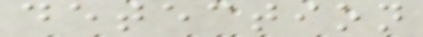detection
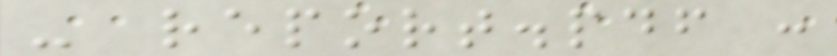- report.pdf :
